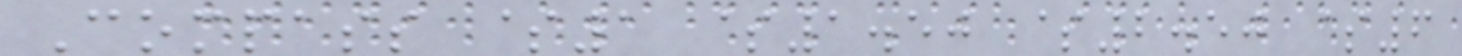Compass $1 $1.50 $2.50 $6
